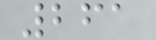261
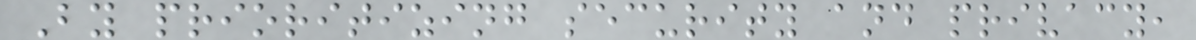By prioritizing security and privacy,
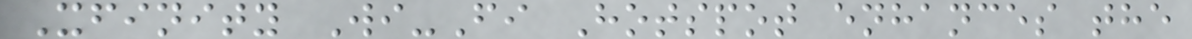Xfinity Wi-Fi Hotspot enhances the
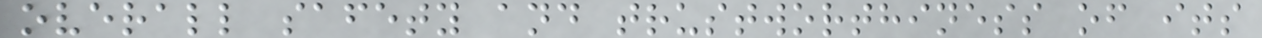overall safety and trustworthiness of its
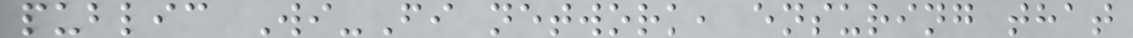public Wi-Fi network, ensuring that
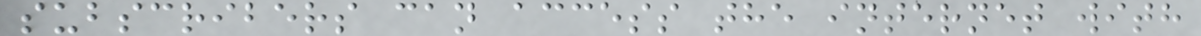subscribers can access the internet with
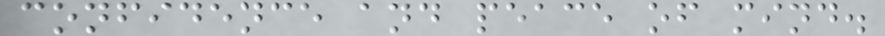confidence and peace of mind.
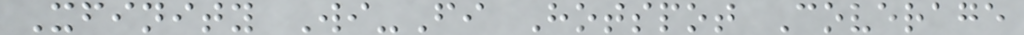Xfinity Wi-Fi Hotspot Coverage
